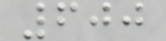600
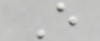E
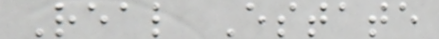Real Estate
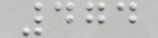474
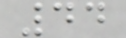44
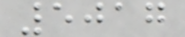5017
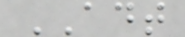ADT
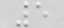5
